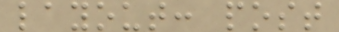layout: post
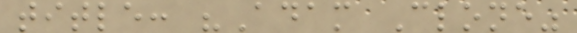title: "Adam Clone"
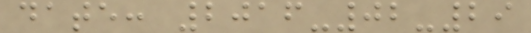date: 2016-02-29
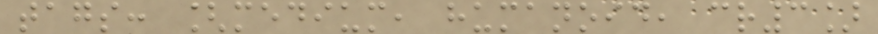tags: [medium, humanoid, cr3]
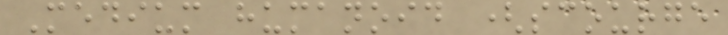Medium humanoid (scourge
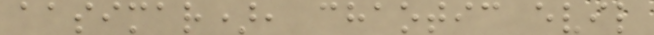aasimar), chaotic evil
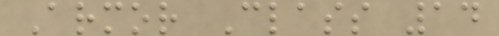Armor Class 14
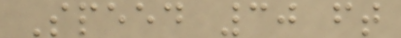Speed 30 ft
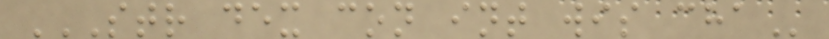STR DEX CON INT WIS CHA
